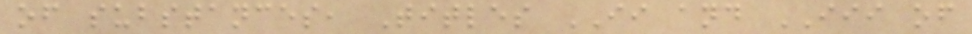of substances, Titles II and III of
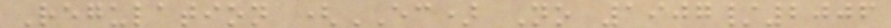Regulation (EC) No 1907/2006
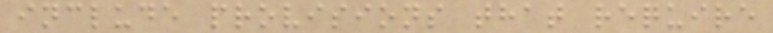include provisions that require
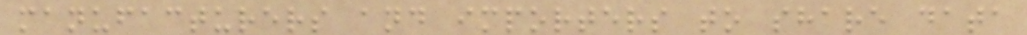manufacturers and importers to share data
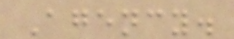Agency.
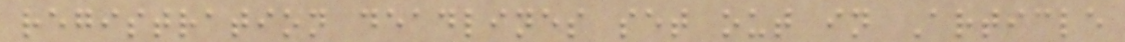registration deadlines set out in Article
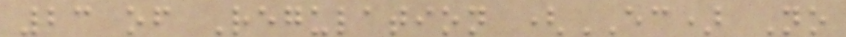23 of Regulation (EC) No
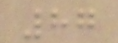87
